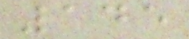145
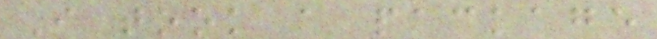I took a package
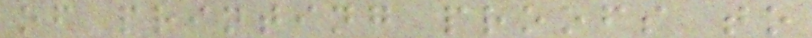of printing proofs to
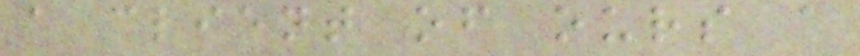a client of ours a
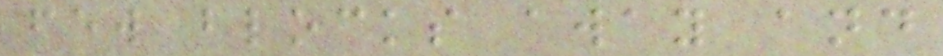few blocks away and
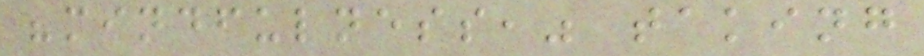"mindfulness," taking
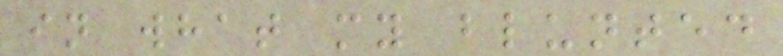in what my blunted
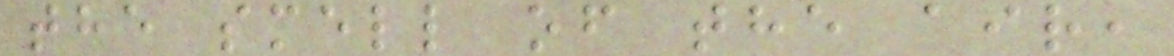the smell of the air,
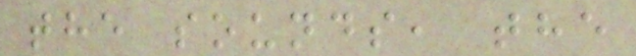the sounds, the
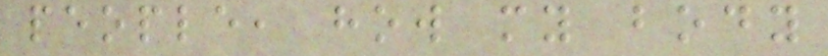people, how my body
